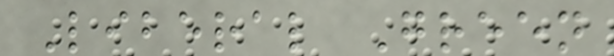Liberal Green
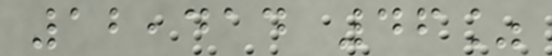12,414 46%
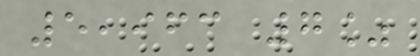5,963 7%
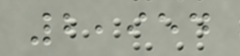2,954
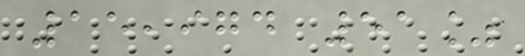15,974 51%
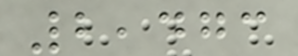2,473
